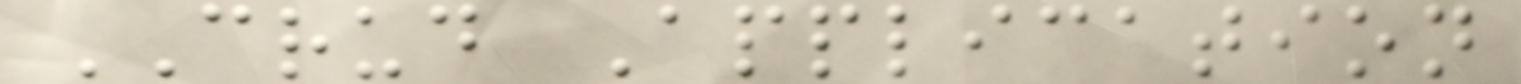CRUD Application
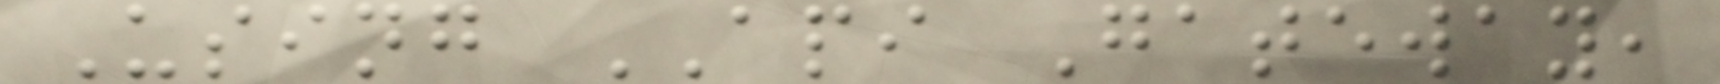Using API Gateway,
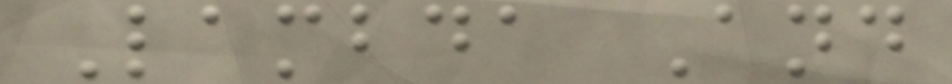Lambda And
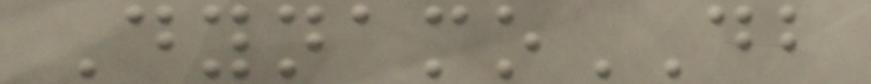DynamoDB
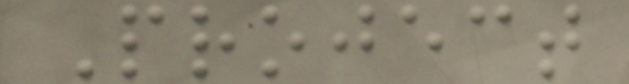Project
